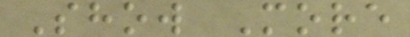Show More
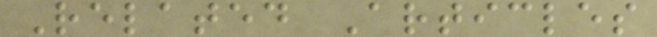Related Articles
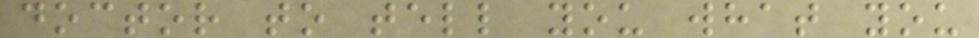doctor to tell you what you
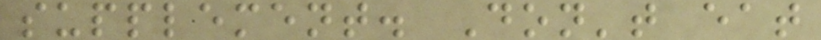supplement. Don't eat
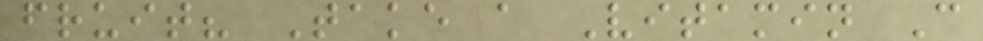fruit? Take a Vitamin C
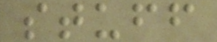stuff
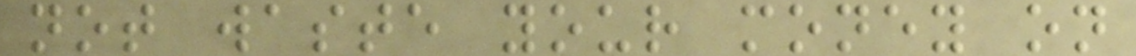not waste your money on
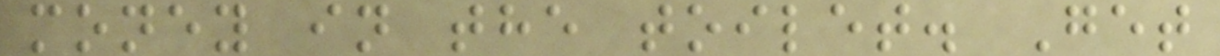money in the toilet. Get
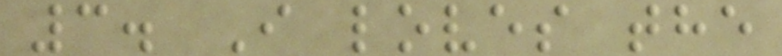3. I loves the
